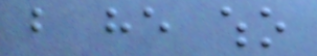but he who
